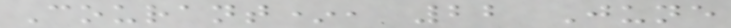Courant*, 22 June
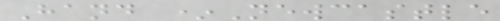Hand *Newcastle
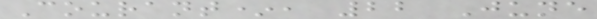Courant*, 22 June
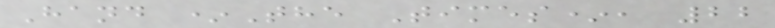Hand *The Times*, 22
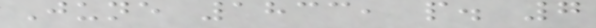June 1833, p. 7
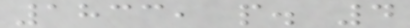1833, p. 4
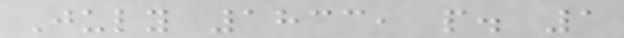July 1833, p. 1
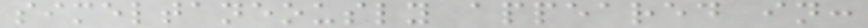simeltaneously appeared in:
